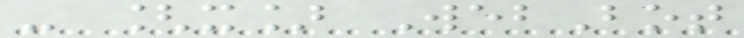- [x] WebBot
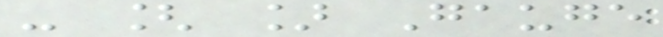- [ ] Gauge
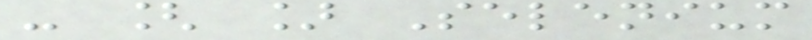- [ ] Selenium
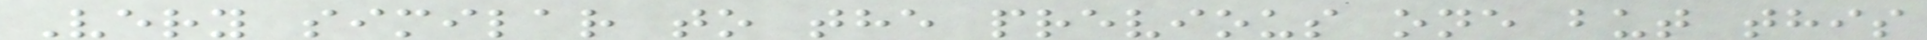Very similar to the previous one but this
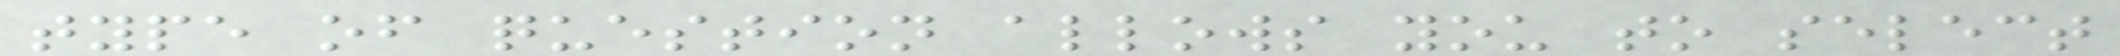type of question allows you to select
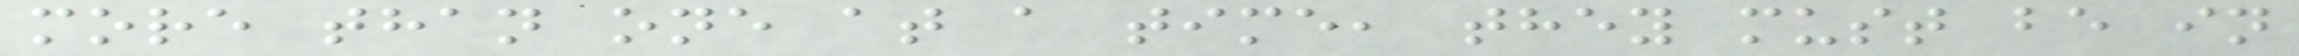more than one at a time, they must be in
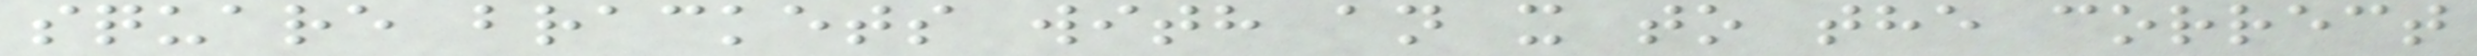square brackets with an x to the correct
